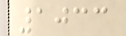1033
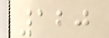120
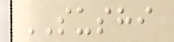SUSHI
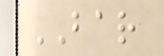BAR
